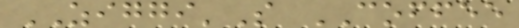ZIGGI'S COFFEE
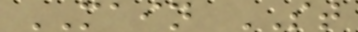MAIN ST
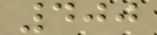400
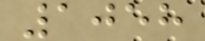1058
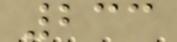233
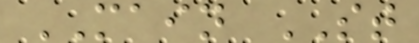MAIN ST
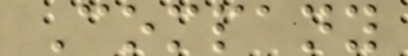Company
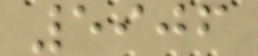5906
